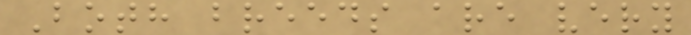Both breeds are very
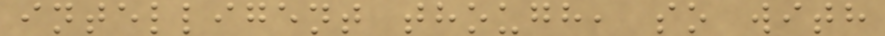intelligent though, so with
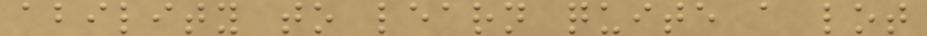ability to learn quite a lot
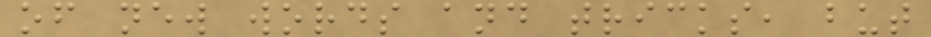of new words and tricks, but
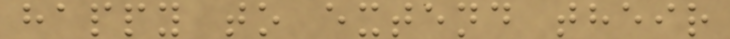happy to extend their
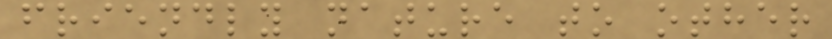friendly nature to other
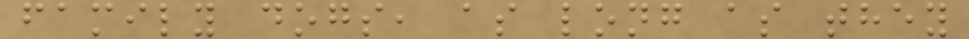family dogs, as long as they
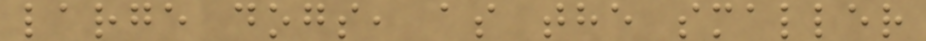large dogs, as the smaller
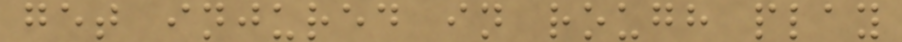get injured in rough play
